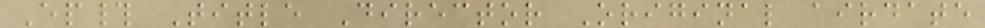Ep# Title Director Original airdate
